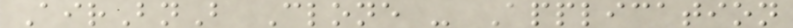AirBnB Clone - Application
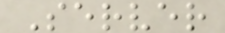Server
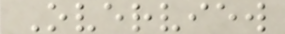Overview
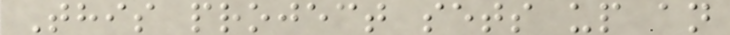This project sets up an
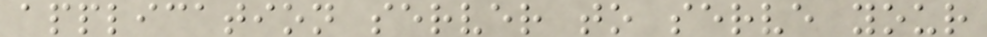application server to serve your
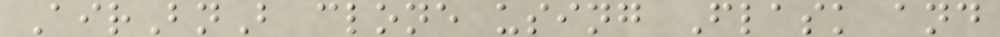AirBnB clone using Flask and
